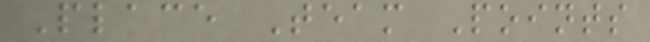Place Team Points
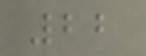22
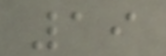19
